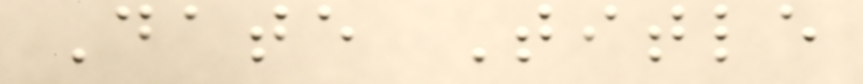Date Title
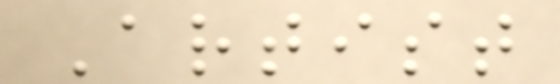Artist
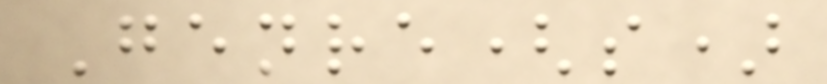Genre(s)
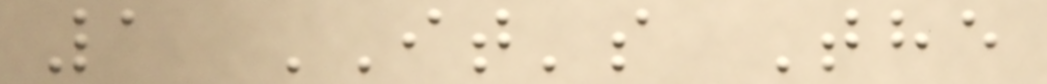1 IT's The
